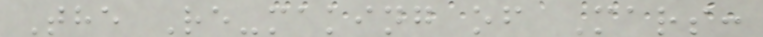The Re-making of Mars:
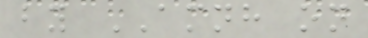by AMNH on
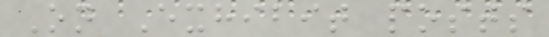On Exhibit posts
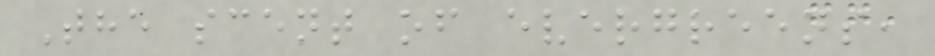The scent of evergreens,
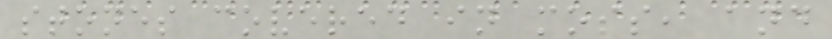stones covered in moss, and
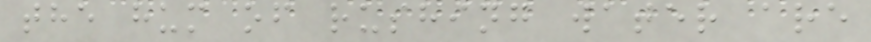the hum of rushing water are
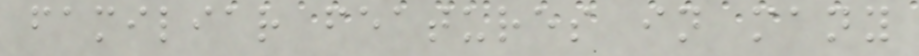familiar features in many
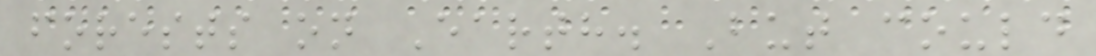forests on Earth. But could
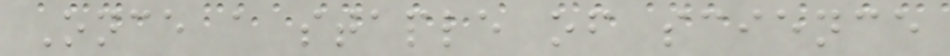Once a staple of science
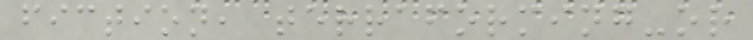fiction, terraforming-or
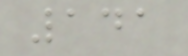141
